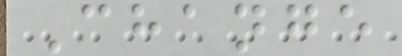Change
